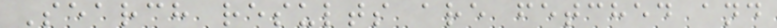Search results are fetched and
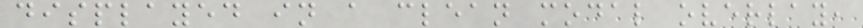displayed in a clean modal overlay,
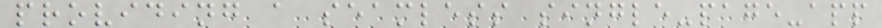providing a seamless single-page-app
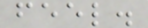feel.
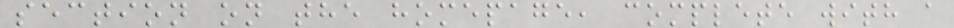section on the homepage, complete with a
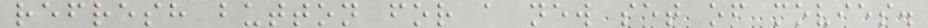refresh button for a new set of movies.
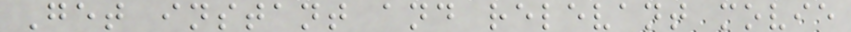Get instant and relevant movie
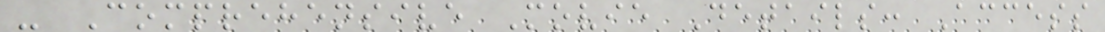- Comprehensive Movie Details: Access
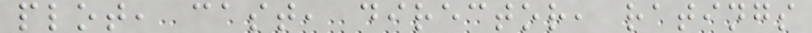plot, cast, director, ratings
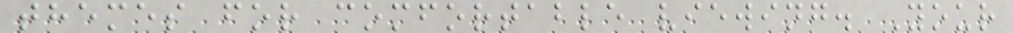themes for comfortable viewing. Your
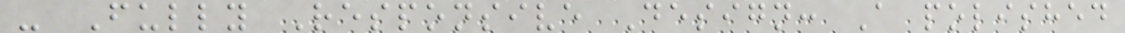- Fully Responsive Design: A polished
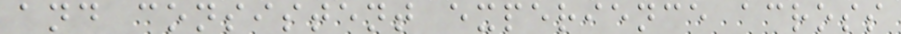and consistent experience across
